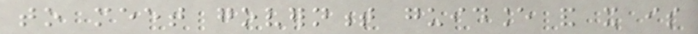to meet government guidance and it is
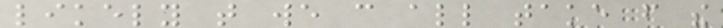likely that we can all take from the
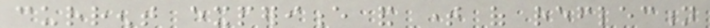current experience and time of reflection
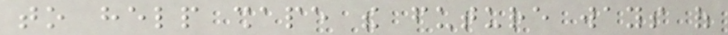to help shape the future ways of
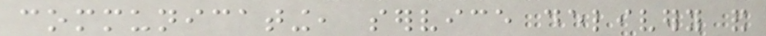communicating, service delivery and
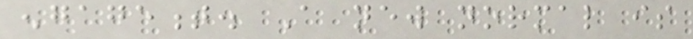engagement. A new normal is
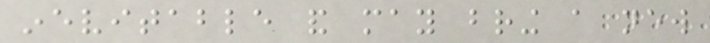inevitable and may bring a new
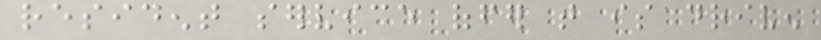resident service offer that is driven
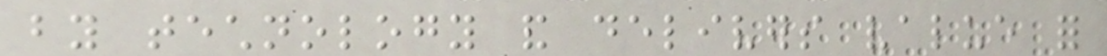by technology and delivers value for
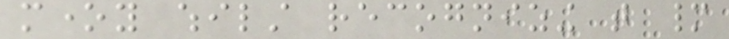money whilst recognizing that many
